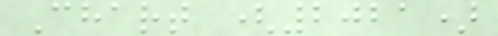Chart (2021)
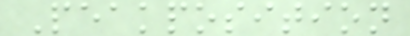Peakposition
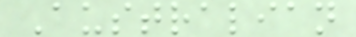Australian
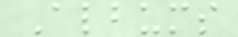Albums
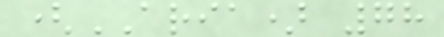(ARIA) 78
